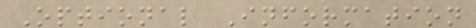Optional Information
